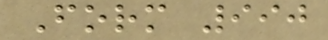Form 990
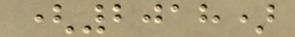(2018)
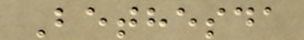Bethesda
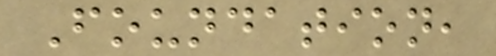Foundation,
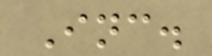Inc.
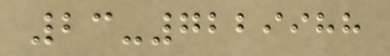23-7229988
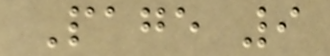Page 9
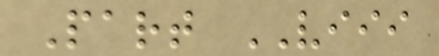Part VIII
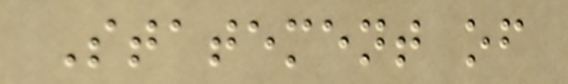Statement of
